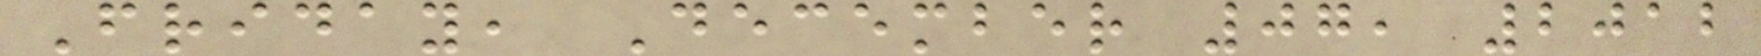Friday, December 07, 2012
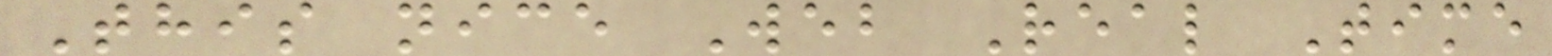This nice Web Real Time
